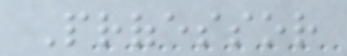Professor
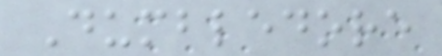Dumbledore
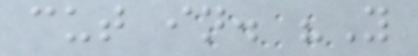cut in. "You
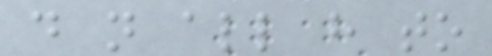do not all have to
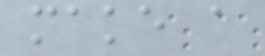make a
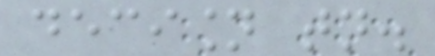decision tonight.
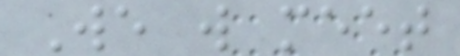We will meet
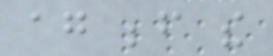again before the
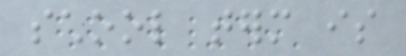school term is
